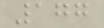177
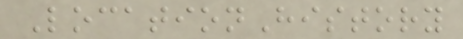LocationHistory
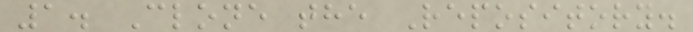1. Clone the Repository.
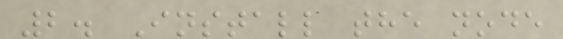2. Install the node
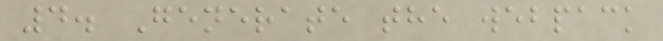4. Generate the webpack
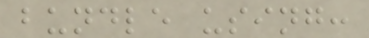bundle using:
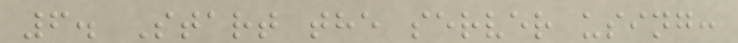6. Start the server using:
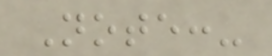Note:-
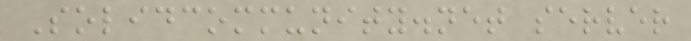Solidcommunity.net server
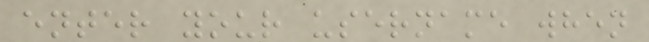enter your username when
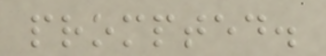prompted.
